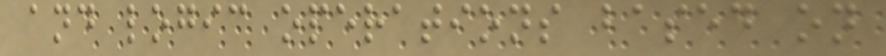and logic operations based on
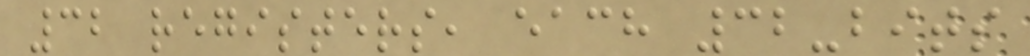32 registers, each 32-bits
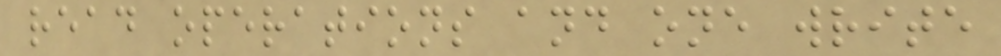read operations and one write
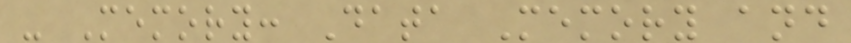- Memory: Data Memory and
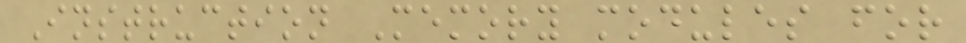Instruction Memory modules for
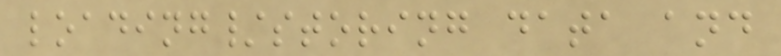loading/storing data and
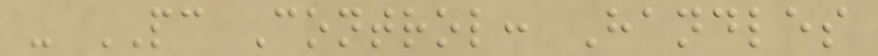- PC Control: Handles
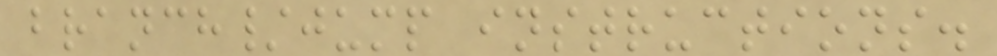branch/jump instructions.
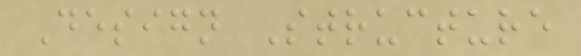Design Structure
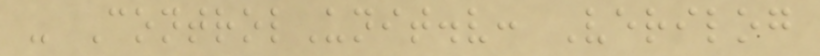- ControlUnit.v: Verilog
